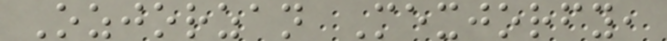Ozjorzan Mexjorfy,
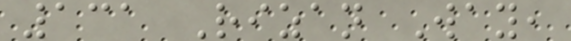131 Rizan Way,
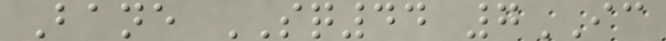Bane SQ44 7IC
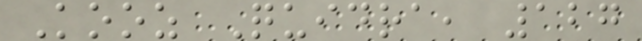Kooz Quidra, 127
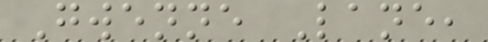Gwenne Lane,
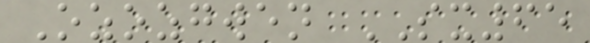Ozozgwen SX65
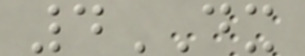4DX
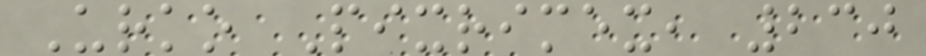Urko Pixrimex, 230
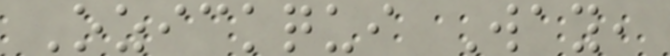Ozickqui Way,
